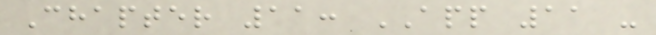Chapter 11: APP 11 -
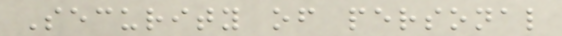Security of personal
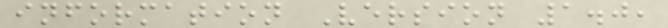information Version 1.0,
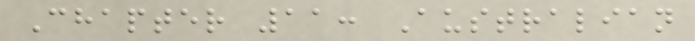Chapter 11: Australian
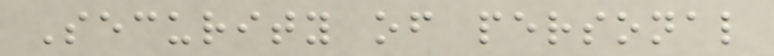Security of personal
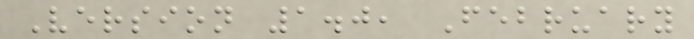Version 1.0, February
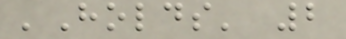'Holds' 2
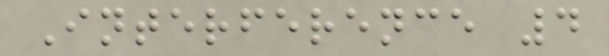Interference 4
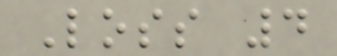Loss 4
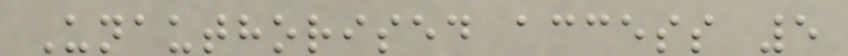Unauthorised access 5
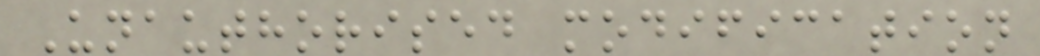Unauthorised modification
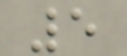5
